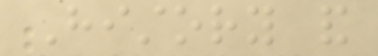History and
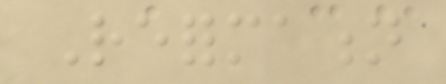Reformation
